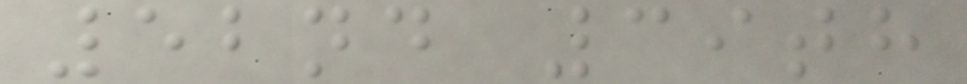52nd 39th
